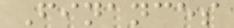Finances
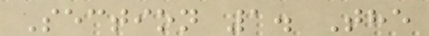Section 1. The
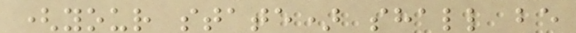(your state) shall be
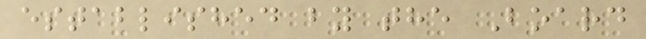established by the Board
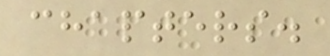chapters.
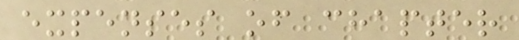expenses of chapter
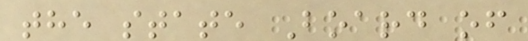the state Board of
